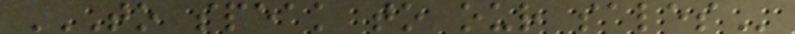TO SPEAK TO OUR SALES
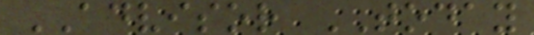ADVISOR TODAY
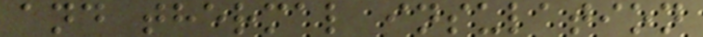and thermal insulation
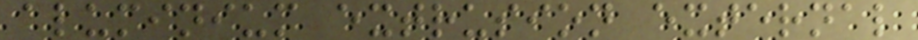aluminium extrusion external
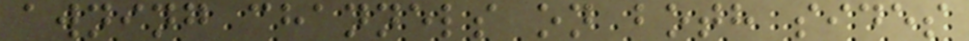awning channels on both sides
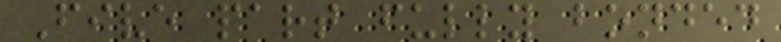Five part fully bonded
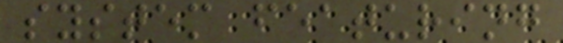system featuring
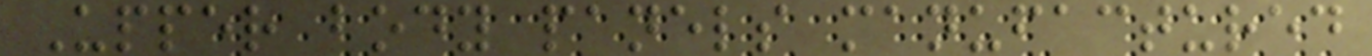Upper body panels manufactured
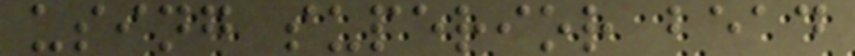using superior bead
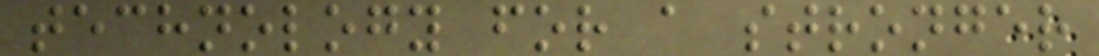technology for a stronger
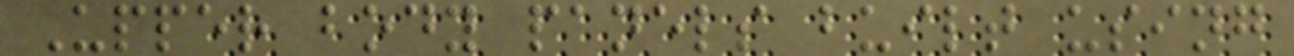Upper body panels built using
